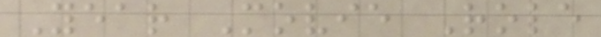Year Movie Role
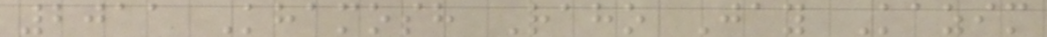2011 Khamosh Raho Jay Kazim
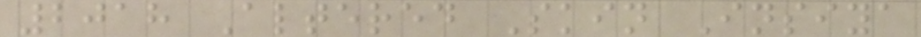2018 Altered Skin Insiya
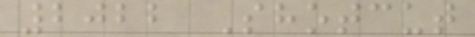2022 Shotcut
